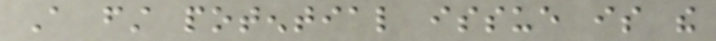A first potential issue is the
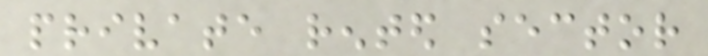private rented sector
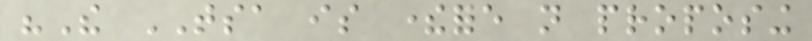"The TSA is therefore not proposing
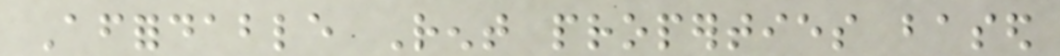Affordable Rent properties based
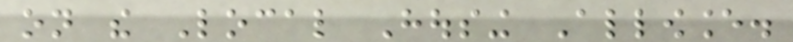on the Local Housing Allowance.
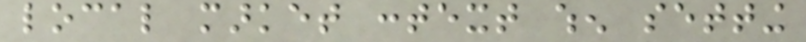local market context when setting
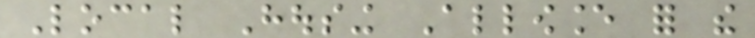Local Housing Allowance for the
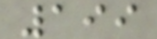199
